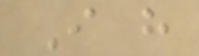I have
